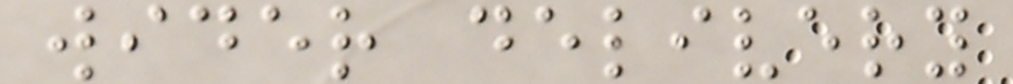wider delivery
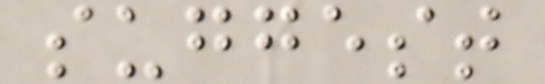suggest
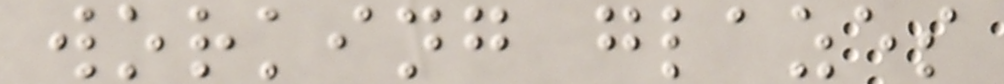working glazes
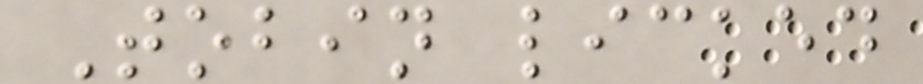Tobin licked
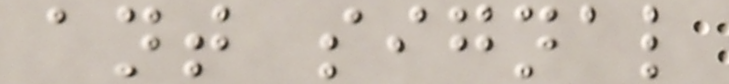ant signal
